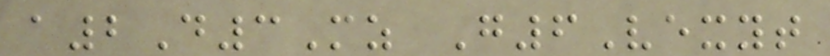a2D3Mz G6Vexyt
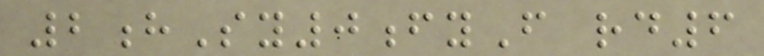2hSy0fyF rd6
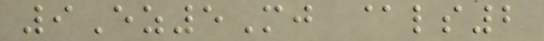9Ez5Mj @ls2
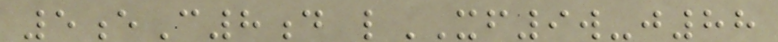5eC8d lXF9w-j88
